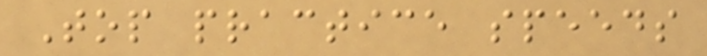Top practice speeds
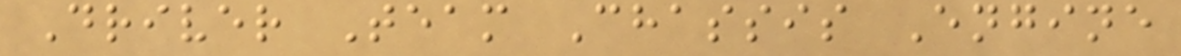Driver Team Chassis Engine
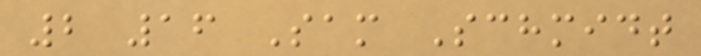2 16 Sam Schmidt
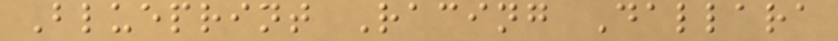Blueprint Racing Dallara
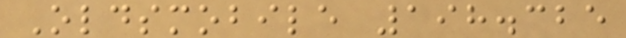Oldsmobile 198.325
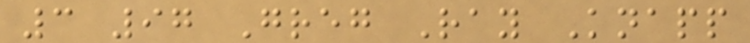3 97 Greg Ray Knapp
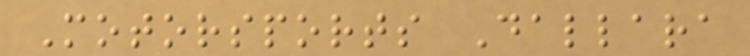Motorsports Dallara
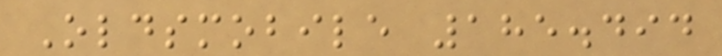Oldsmobile 185.494
